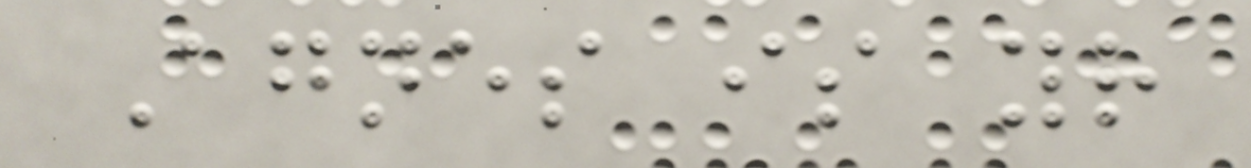Agnes is your
